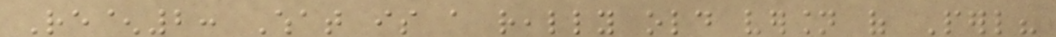Re^2: What is a really old version of Perl?
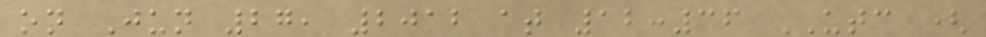on Jun 27, 2012 at 12:36 UTC (
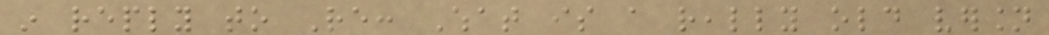in reply to Re: What is a really old version
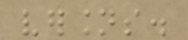versions.
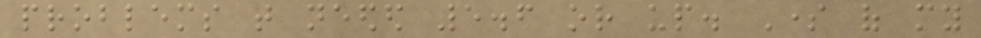problems that needed 5.6 or up. Some of my
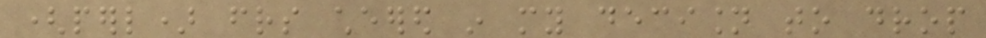(perl) friends cheered in my decision to drop
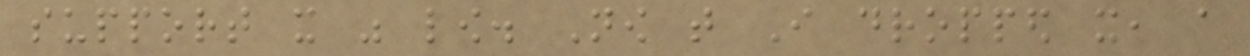support it was low. Now that I dropped it, a
